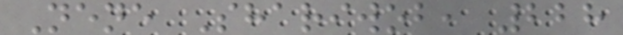Nene Shariwob, 228
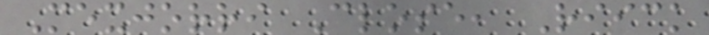Mexjorri Close, Riick
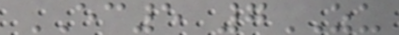EC5 7ZU
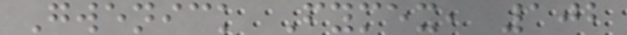Gwenick Fymex, 102
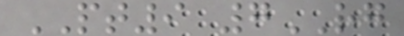PT9 7RG
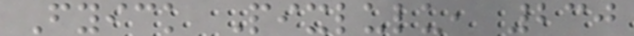Fyick Pixlulu, 230
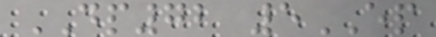DP72 5EP
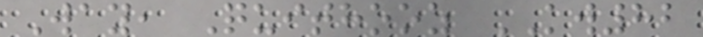Way, Quithooz KW82
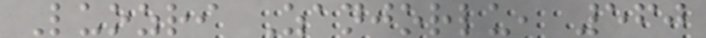Luozri Zanjorlu, 560
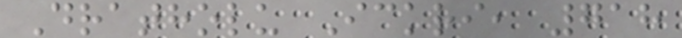Dratholu Ickri, 718
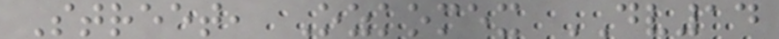Street, Ozkomex DV14
